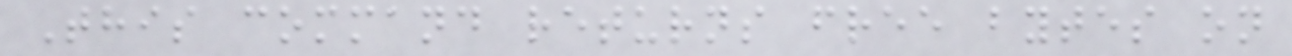This command returns free bytes on
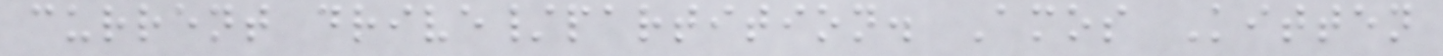current drive/partition. Amos Kitten
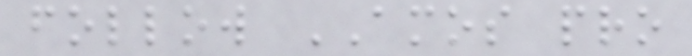follow AMOS pro
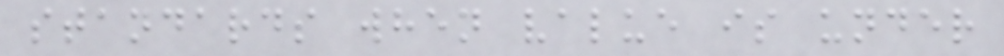standards when value is under
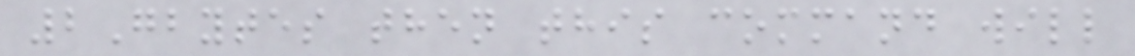2Gbytes then this command will
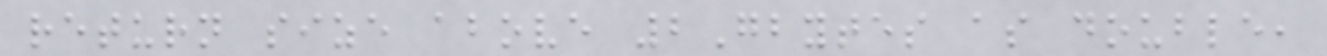return size above 2Gbytes as double,
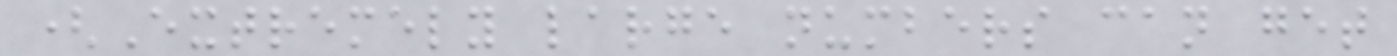(Extremely large numbers can get
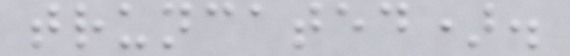truncated).
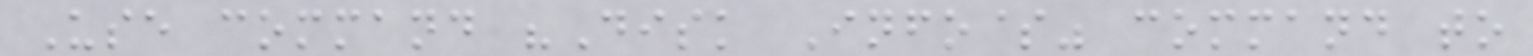Use command "Disk Info$" command to
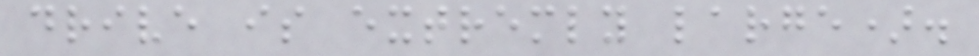drive is extremly large).
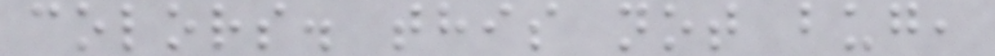colors. this not bug,
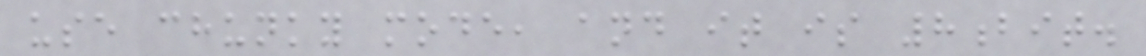use chunky mode, and it is 8bit.
